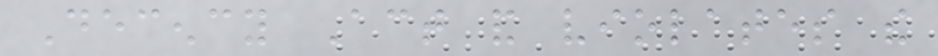Decency Act and violates the
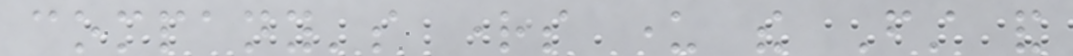company's rights under the First and
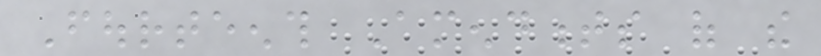Fourteenth Amendments of the
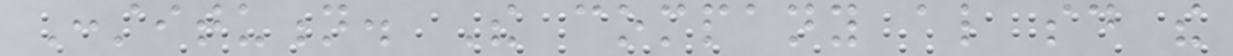Constitution. The company also said the
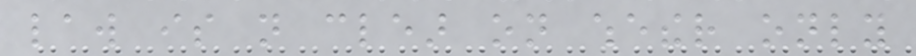law is not clear on whether only
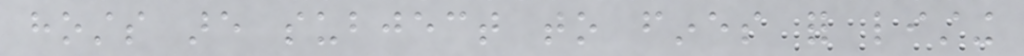hosts are subject to fines for listing
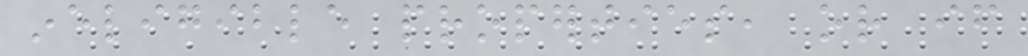ineligible properties, or if
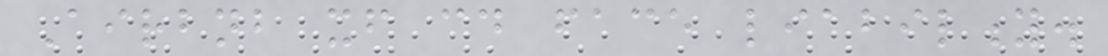Airbnb itself could face liability.
